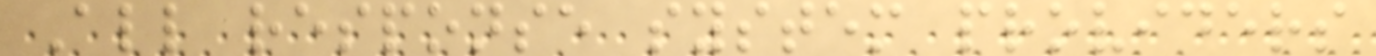All response system providers
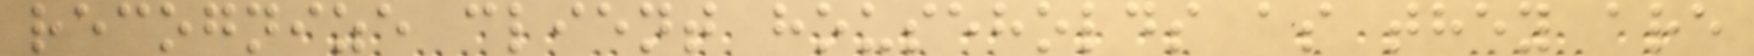recognize client households as they are
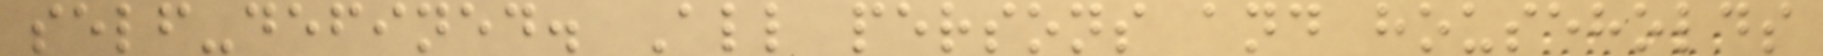self-defined. All persons and households
